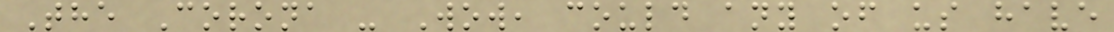The Corona - Wow, could any of us have
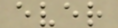ever
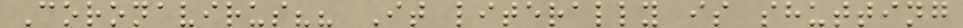Coronavirus?? It literally is shutting
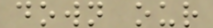down our
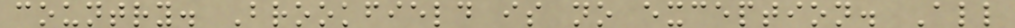country. Brookfield is no exception. All
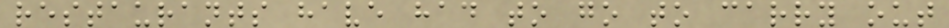restaurants have had to go to carry out
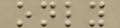only
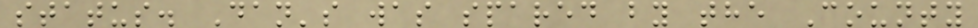status. Dan's was spared by the County
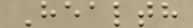Health
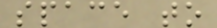space to
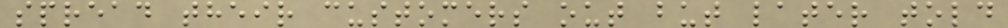spread their customers out but later told
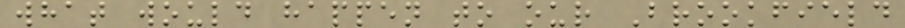what would happen to our Brookfield
